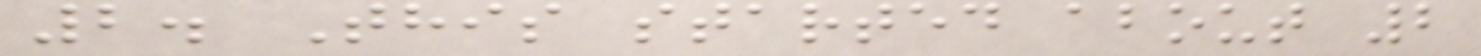2. This started about 2
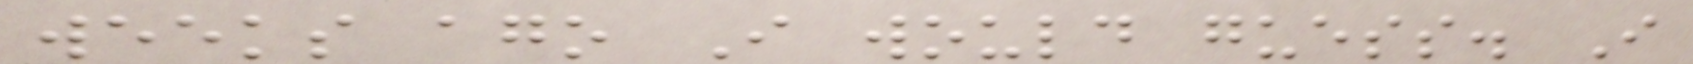weeks ago I would guess. I
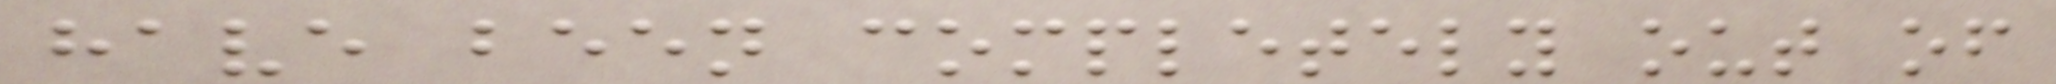have been completely out of
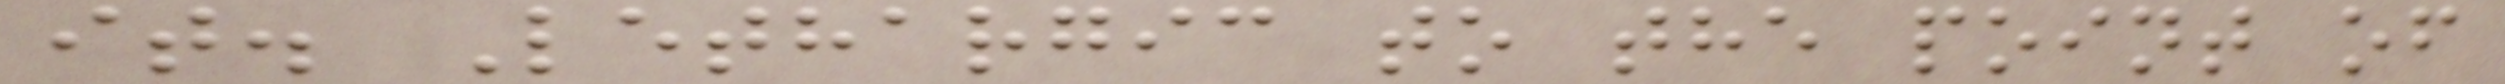it. Lethargic to the point of
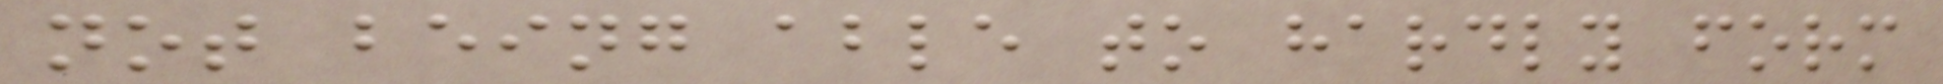not being able to hardly form
